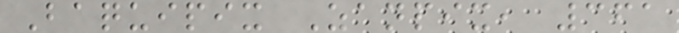Baquipix Zanpix, 361
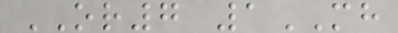OR7 1MH
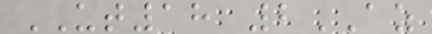UT18 2AZ
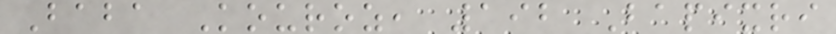Baba Kouroz, 192 Bapixri
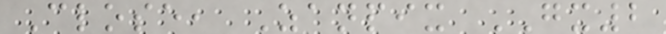Close, Zanpix GX2
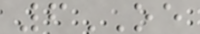6OE
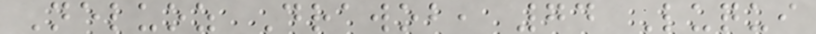Neluoz Drawob, 74 Luqui
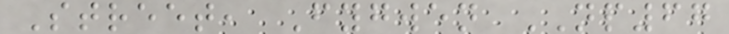Street, Fygwen NP67
